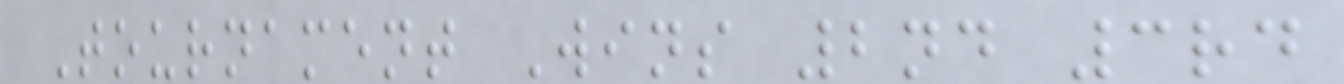Tournament Wins 2nd 3rd
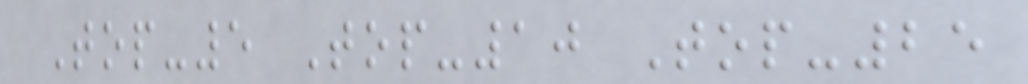Top-5 Top-10 Top-25
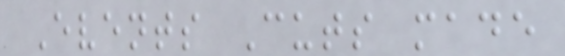Events Cuts made
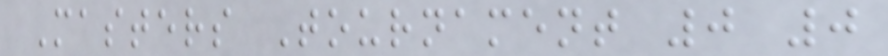Masters Tournament 0 0
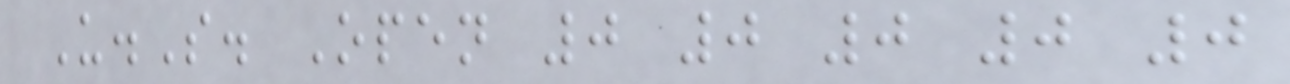U.S. Open 0 0 0 0 0
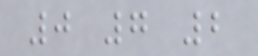0 7 2
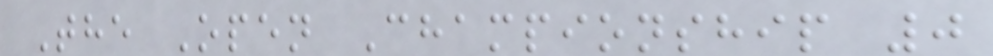The Open Championship 0
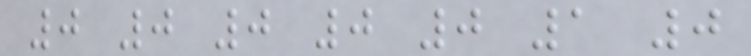0 0 0 0 0 1 0
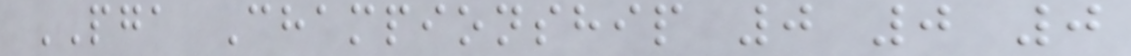PGA Championship 0 0 0
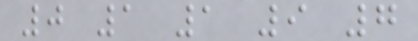0 1 1 9 7
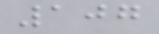107
